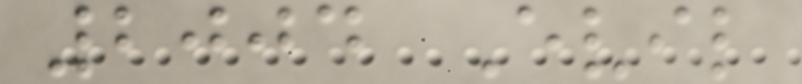2004 Evil
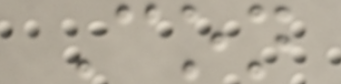Con
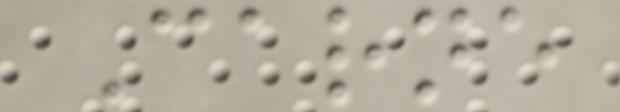Carne
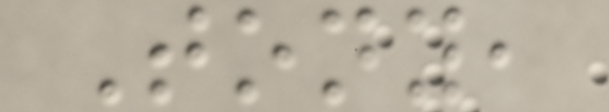Tony,
